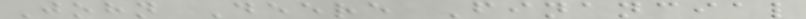John Deere Financial
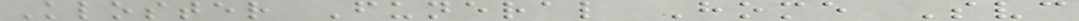Kloster Funeral Home Svc
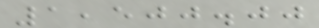1,500.00
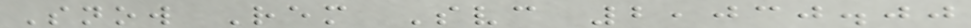Snow Rem Svc 2,030.00
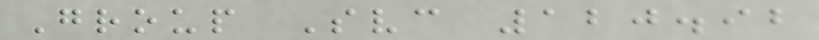Group Svc 120.92
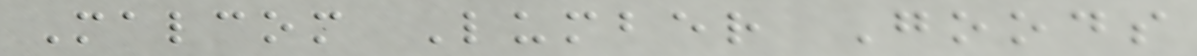Malcom Lumber Goods
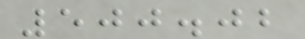500.02
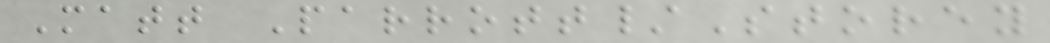Matt Parrott/Storey
